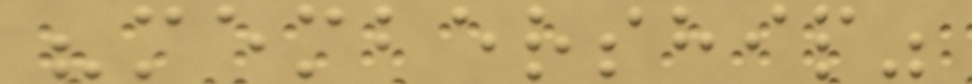"membership"
